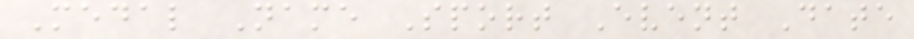Medal Name Sport Event Date
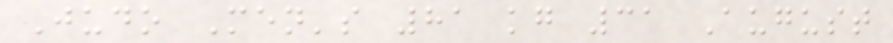Judo Men's 81 kg 31 August
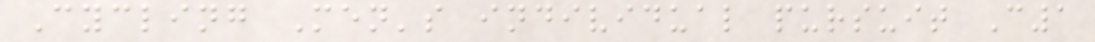Cycling Men's individual pursuit C1
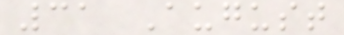31 August
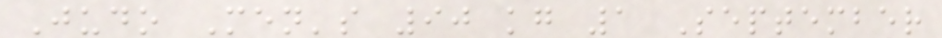Judo Men's 90 kg 1 September
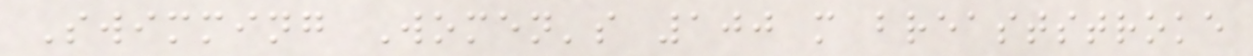Swimming Women's 100 m breaststroke
